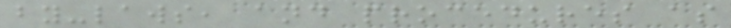by-laws, and procedures as
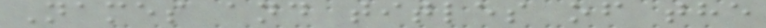Names and titles of the
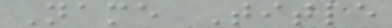Name Title
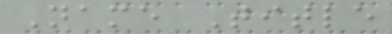Name Title
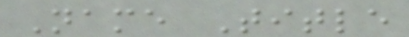Name Title
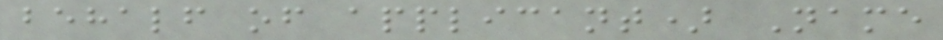behalf of applicant) Name
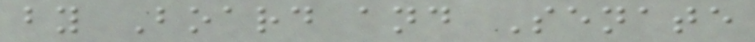by Board and Senate
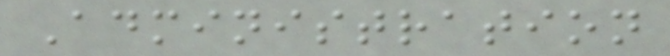Administration
